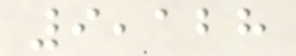9,128
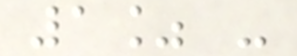1% -
